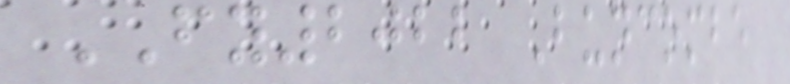FY2022 Buncombe
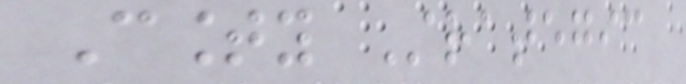County Strategic
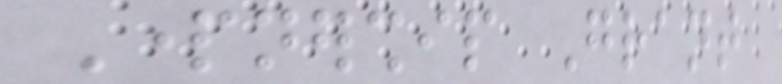Partnership Grant
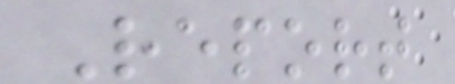Report
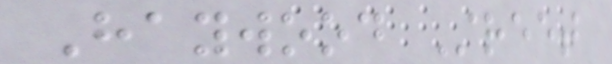Haywood Street
